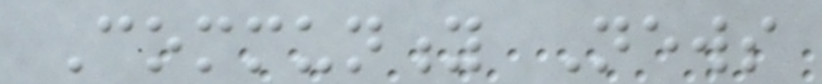Community News
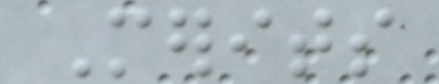Merits
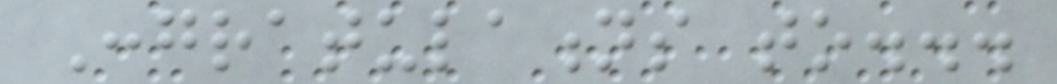Congratulations to...
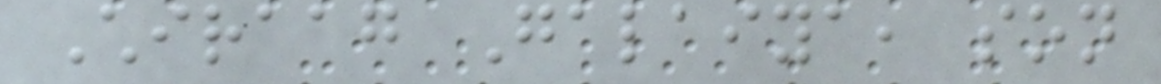Chiraag Galaiya, son
